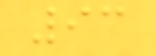93
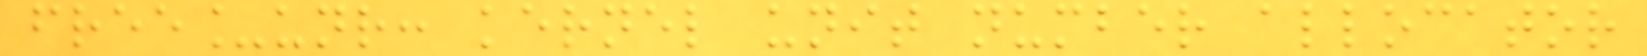free_unr: kernel unit number allocator
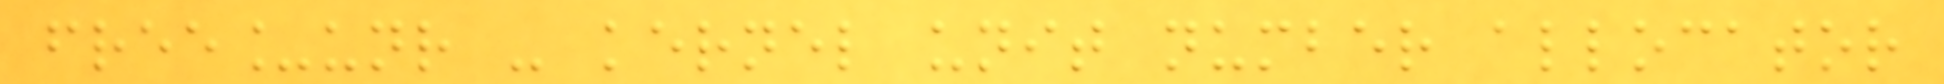free_unr - kernel unit number allocator
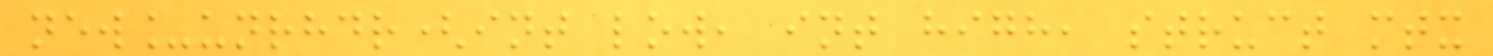new_unrhdr(int low, int high, struct mtx
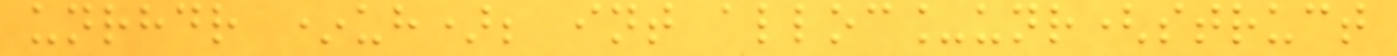unrhdr *uh); int alloc_unr(struct
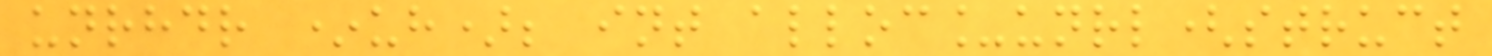unrhdr *uh); int alloc_unrl(struct
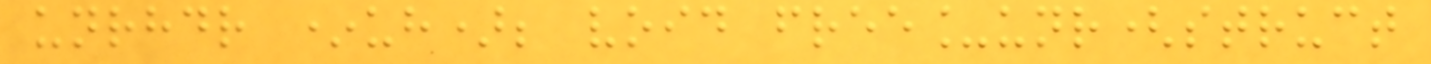unrhdr *uh); void free_unr(struct
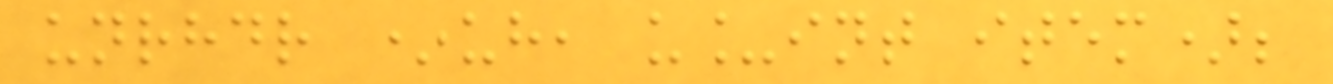unrhdr *uh, u_int item);
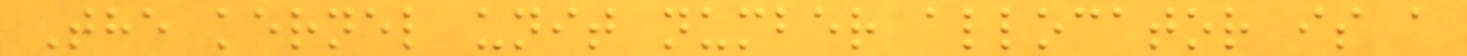The kernel unit number allocator is a
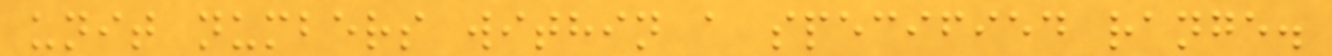unit numbers within a specified range.
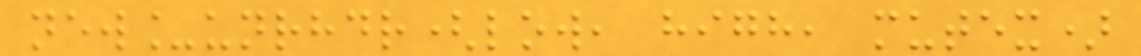new_unrhdr(low, high, mutex)
